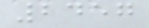2457
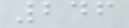246
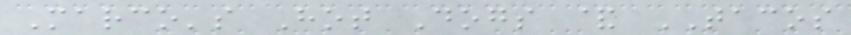Marco's Hot Dogs & TACOS
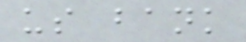us bank
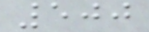500
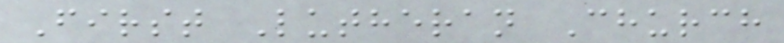First Lutheran Church
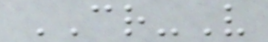CR-V
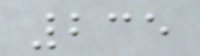235
